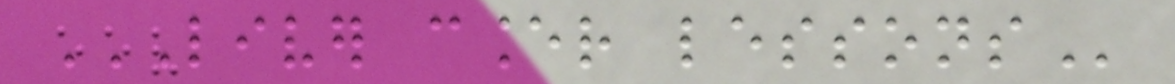LIVER CANCER LESSONS
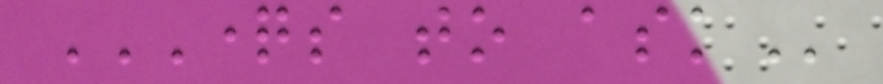QUESTIONS TO ASK
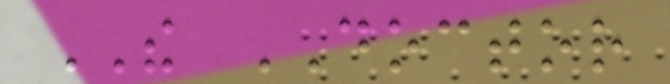THE DOCTOR
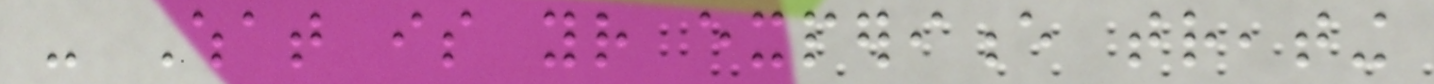- What is your experience treating
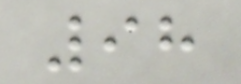98
